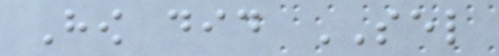How did SEL
